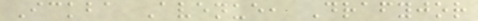Ickba Avenue, Drafyjor
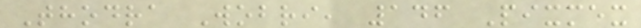Thodra Wobri, 146 Pixmex
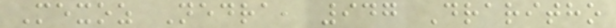Mexoz Nedra, 947 Draritho
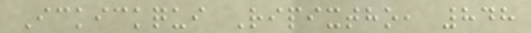Ickickqui Ripixtho, 848
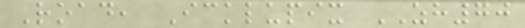Road, Icklupix ZH70
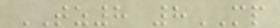TZ8 8MP
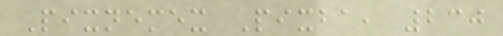Pixnemex Pixba, 230
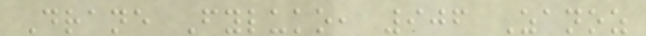Drane Fyluko, 906 Zanoz
